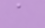a
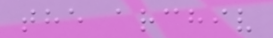the archiv
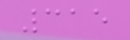315
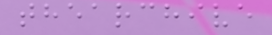thearchive
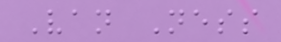Van Ness
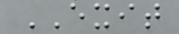EXIT
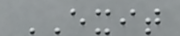EXIT
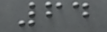64
